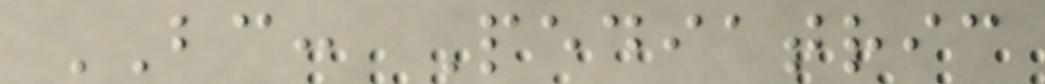BC: Pediatric
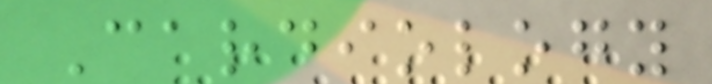Cardiology
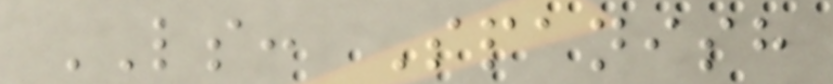LS: Spanish
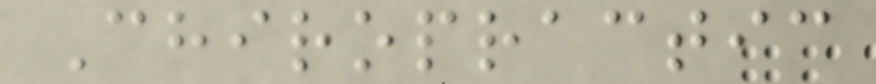Chiropractic
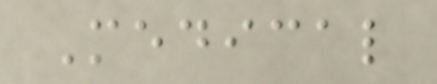Medical
